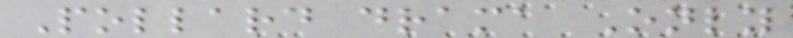Pollard drama Only
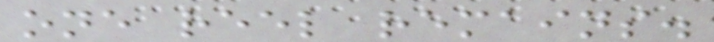one reel remains.
